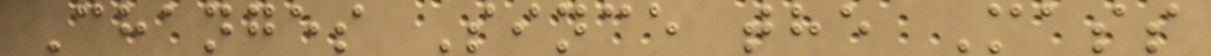Changes Since the Mass
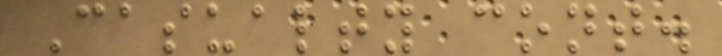Casualty cont.
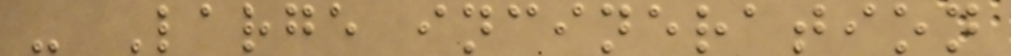- Large incineration
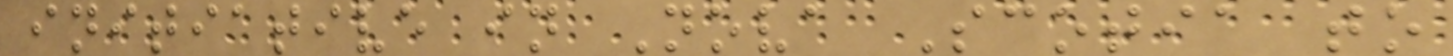initiative in Nova Scotia to
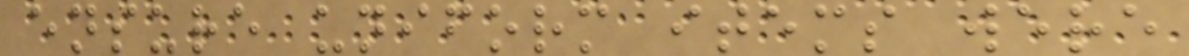ensure uniform items were
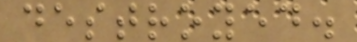destroyed.
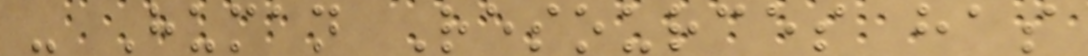- Human Resources has
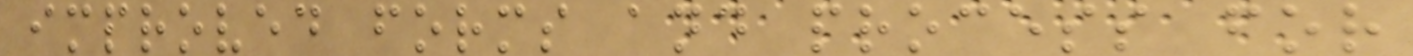improved forms and process for
